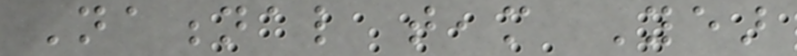National team Year
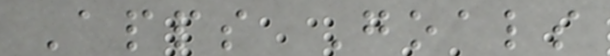Apps Goals
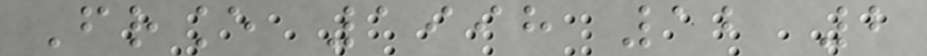France 1998 12 2
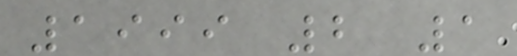1999 2 1
